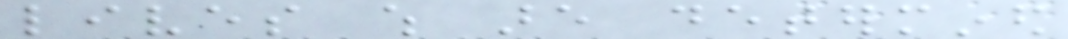lives which are determined
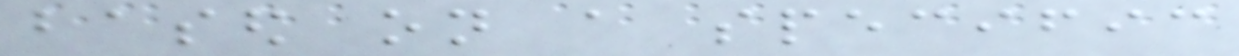based on a specific
